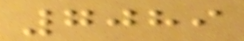7089
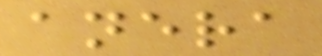anera
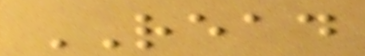READ
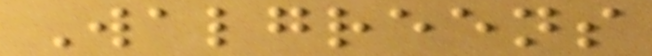Walgreens
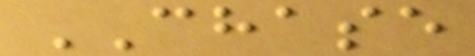CHASE
